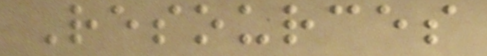Resources
